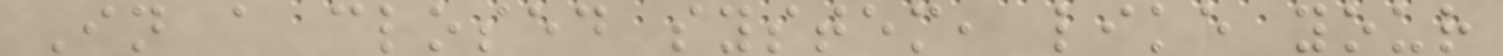In a closed system, like your
